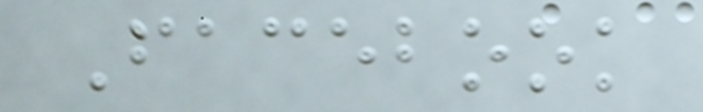Facebook
